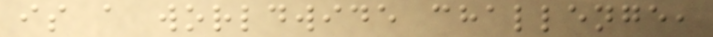is a worldwide challenge,
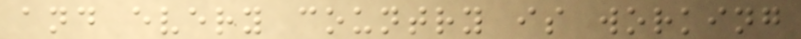and every country is working
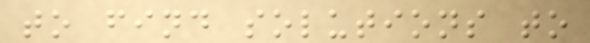to find solutions to
